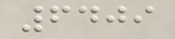6409
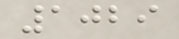1029
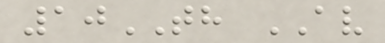10TH AV
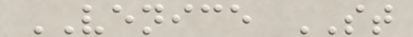VENICE ST
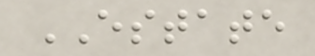ESTATE
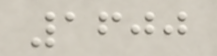1600
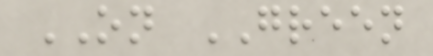ON GREEN
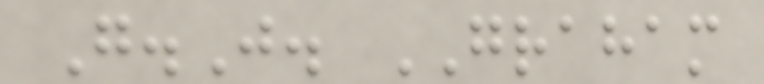G.J. GRAHAM
